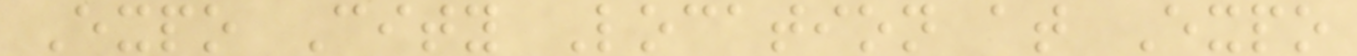Expo City Location at Expo
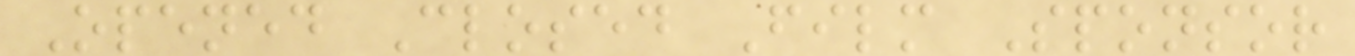Opened Closed Film Sponsor
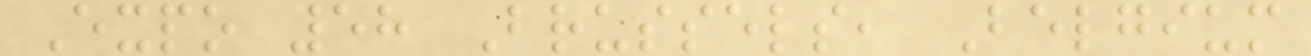Expo 58 Brussels, Belgium
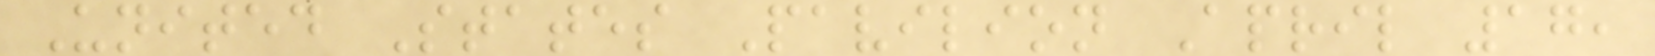United States Pavilion April 17,
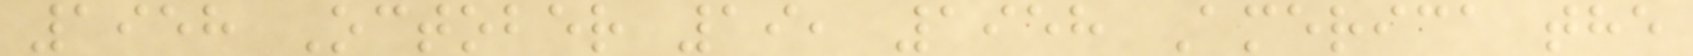1958 October 19, 1958 America the
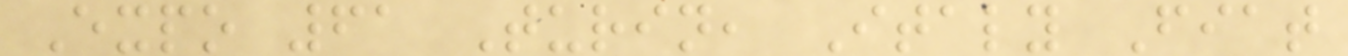Expo 61 Turin, Italy Fiat
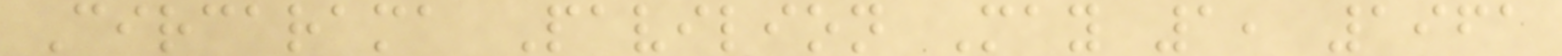Circarama Pavilion May 1, 1961
